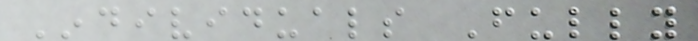Individuals Fully
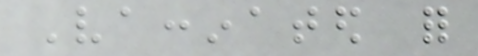Vaccinated for
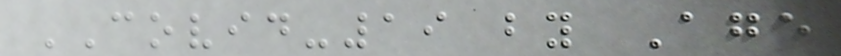COVID-19 by Age
